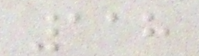118
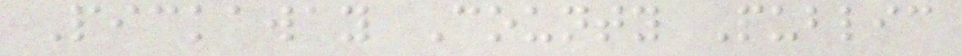Pickaway County Public
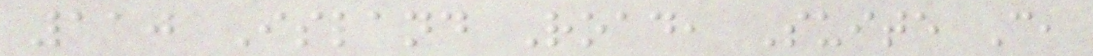110 Island Road, Suite C,
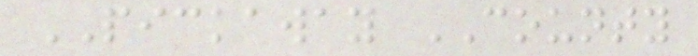PICKAWAY COUNTY
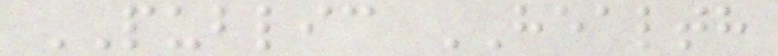PUBLIC HEALTH
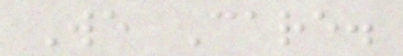We Care.
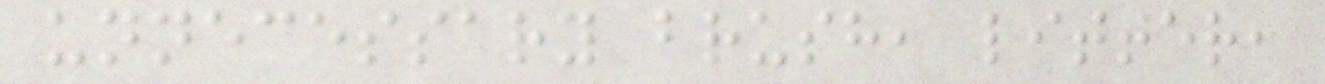unnecessary brush, litter,
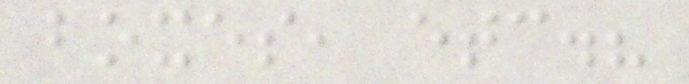boxes, etc.?
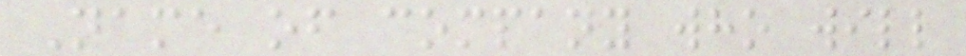Name of company who will
